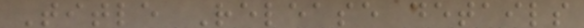Title Release details
